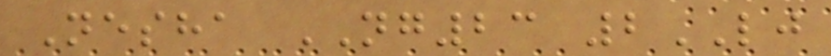Nesha NG23 2LJ
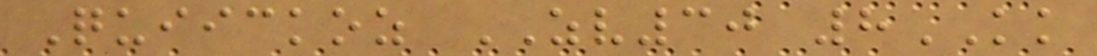Quiickoz ZV30 8KK
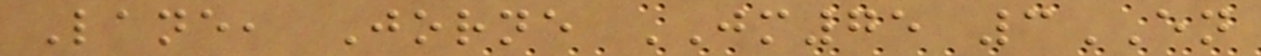Lane, Jorne JM75 3EN
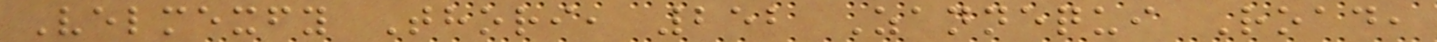Velmexfy Thori, 252 Zannequi Road,
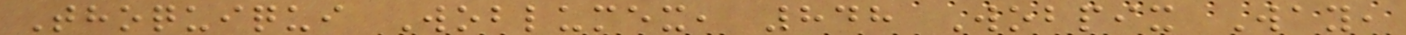Thoquiqui Woblumex, 848 Wobpix Way,
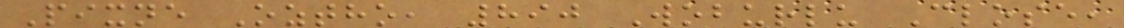Pixne Oztho, 890 Woburlu Close,
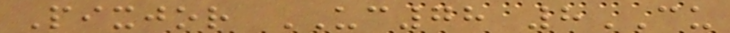Pixjor UC78 8CU
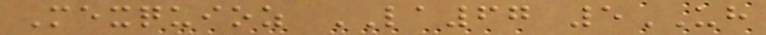Mexquioz LA67 5UH
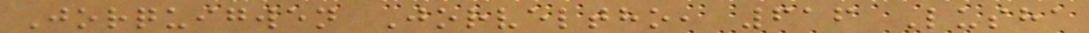Jorquigwen Jorveltho, 616 Lusha
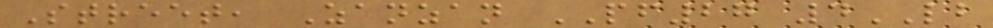Street, Zanzan PF27 4LB
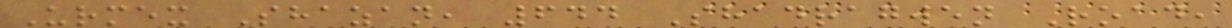Urmex Shazan, 644 Shadragwen Road,
